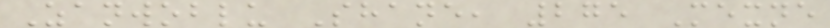Zanwoblu Shane, 275 Mexne
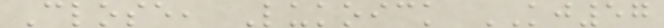Close, Lukoick KJ57
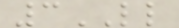3LL
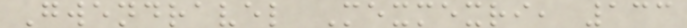Gwendravel Mexmexri, 133
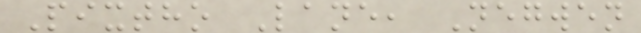Pixtho Lane, Negwen
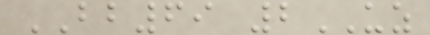BB69 2UZ
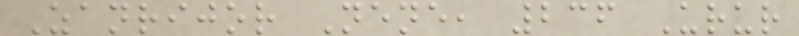Zanrijor Nene, 236 Urur
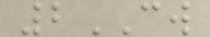2CW
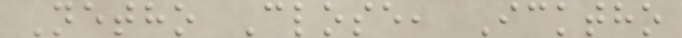Netho Close, Icktho
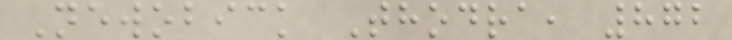Newobick Thodra, 872
